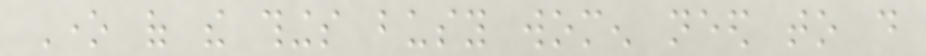One of the things busy women need to do
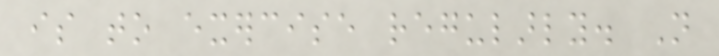is to exercise regularly. Not
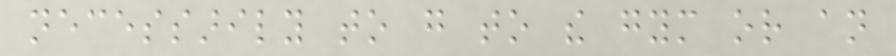necessarily to go to the gym or an
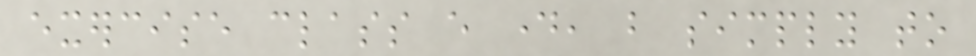exercise class every day, but simply to
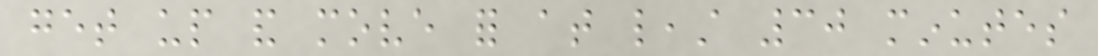get up and move for at least 30 minutes
